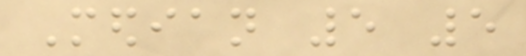Median 5 5
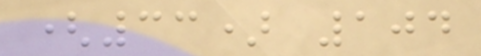(33) 104
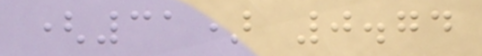(31) 0.74
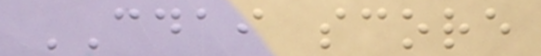CDAI score
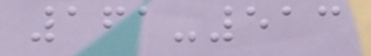161-513
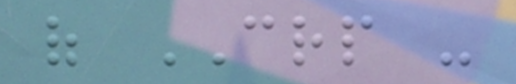of CRP -
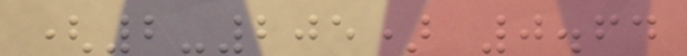(2-205) 0.64
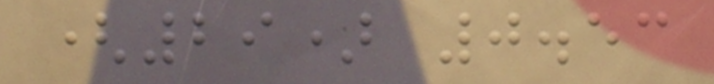(29) 0.53
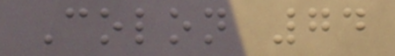Colon 74
